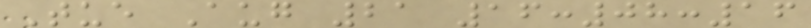Tue Aug 21 16:08:16
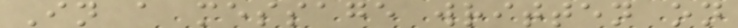In a message written on
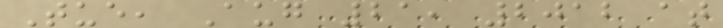Tue, Aug 21, 2012 at
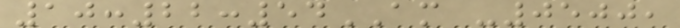10:22:54AM -0500,
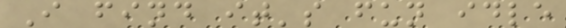I find it's fun idle
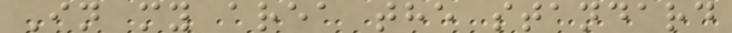In my area the standard
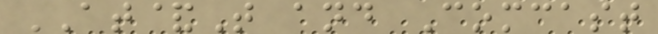AT&T and Comcast
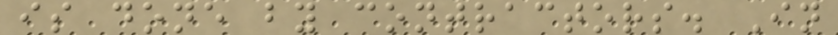is done by contractors. In
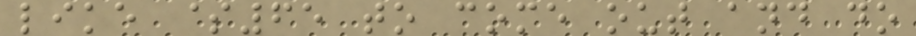like $65 to come out and do
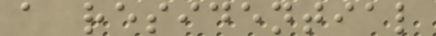a residential
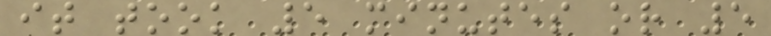it took 5 minutes or 5
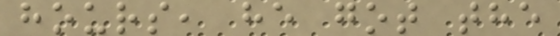hours, he got the
